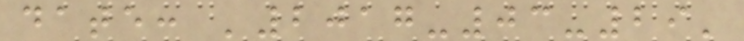date: '2017-03-29'
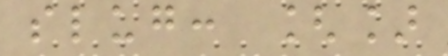slug: []
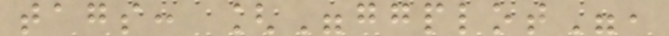tags: ["ggplot",
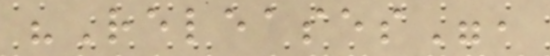"Releases",
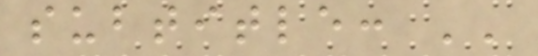subtitle: ''
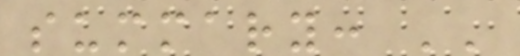summary: ''
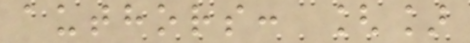authors: []
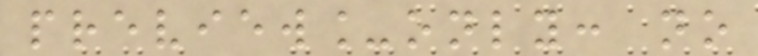preview_only: no
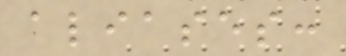aliases:
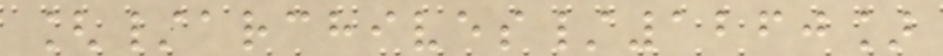[/archives/1260]
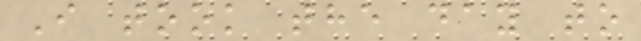I took the day to
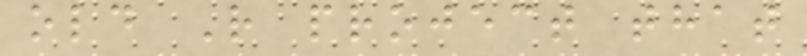old R project that
